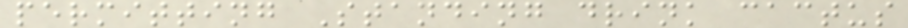permitting Standing drink cactus
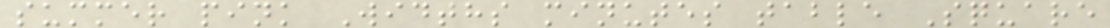summer pink Widths minutes table Square
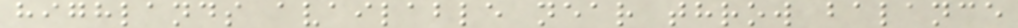highlands available near throw balance
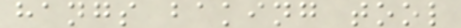hangs baking tool
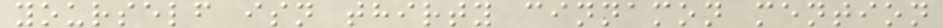yourself isn thirty cinnamon mention
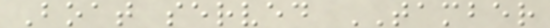Boat served TAMBER
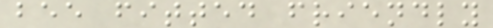bee fitted friendly
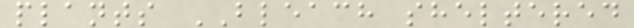plants BLEACH sheltered
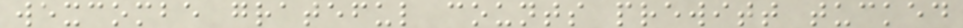wexcombe grateful counts prewitt tucked
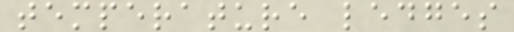temperature ledges
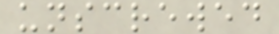unscrewed
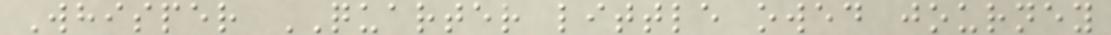Whisper QUARTER little owed journey
